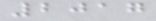2017
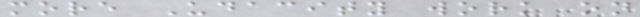more Udacity work on
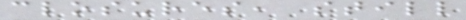closures, still
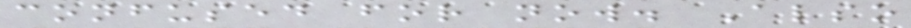confused for now. Also
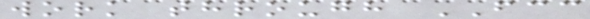work through FCC
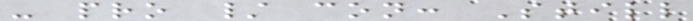- pro / con: Still
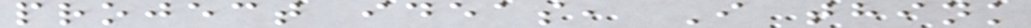project ideas, I think
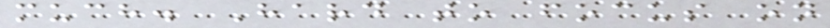much. Hard to focus on
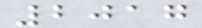2017
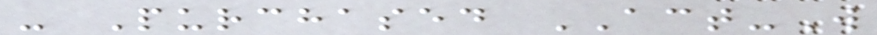- Purchased ACT-W
